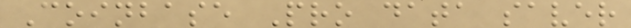Coinbase Pro data saver
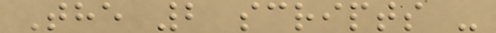The 2 scripts -
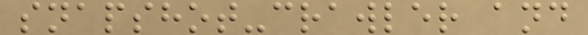snapshot-crawler and
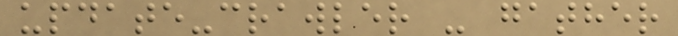update-crawler - gather
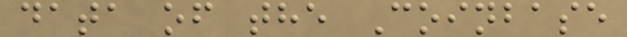data of the Coinbase
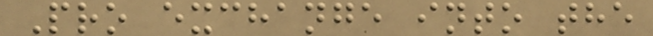Pro exchange into the
